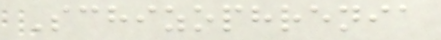Schizophrenia
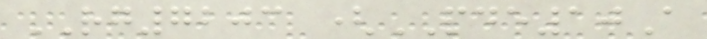RG7203 (PDE10A
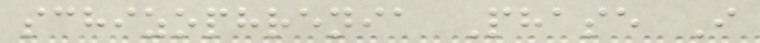schizophrenia Phase I
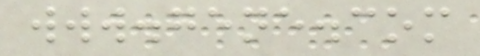www.gene.com
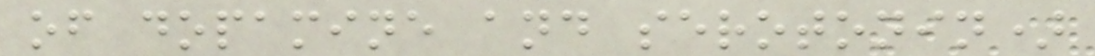of dopamine and serotonin)
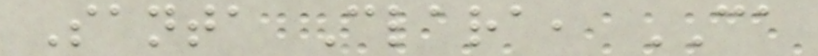Santa Clara, CA
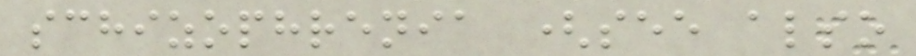schizophrenia (see also
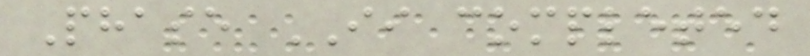Phase II completed
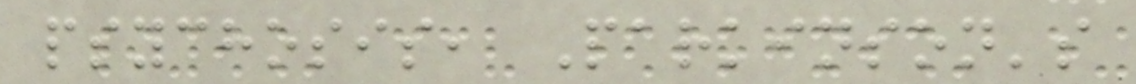psychosis, Parkinson's
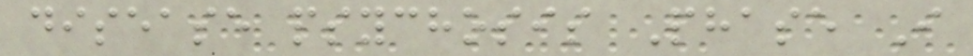disease psychosis Phase I
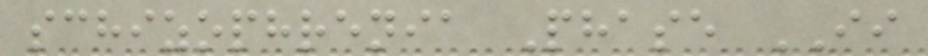schizophrenia Phase II
